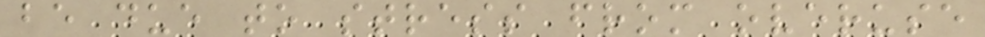be due to stress from overuse
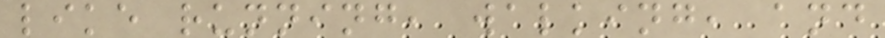like running, walking, and
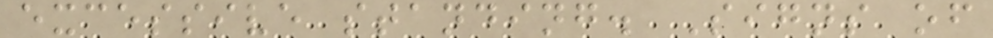excessive standing. Signs of
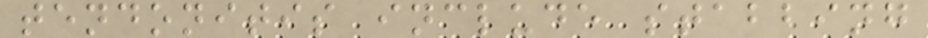tendonitis include stabbing
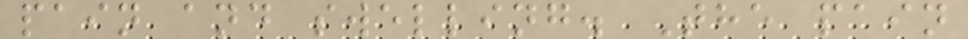pain and swelling. The pain
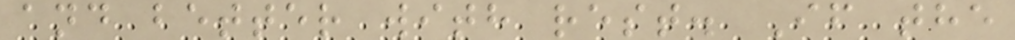and better with rest. If the
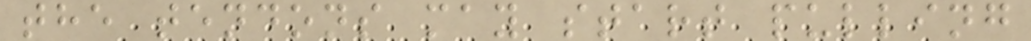the tendons may start pulling
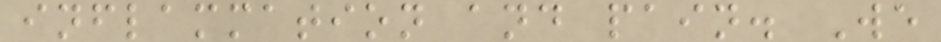inflammation and pain. We
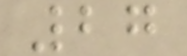27
